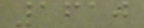1610
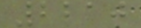2210
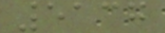5137
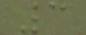3
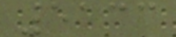5133
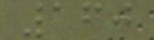160
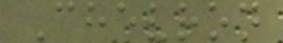Chevron
